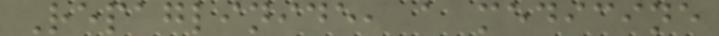Repaglinide, a medicine
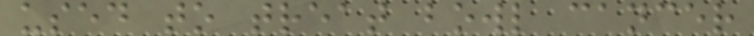used to treat bowl cancer
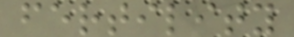fertility
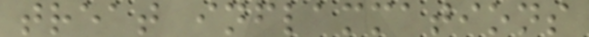treat inflammations
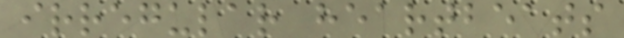irregular heartbeats
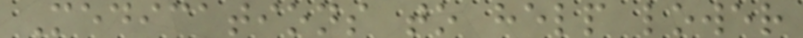Medications to help lower
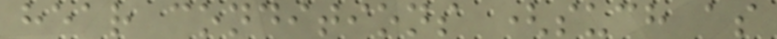hear conditions (such as
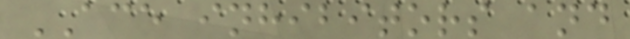ACE inhibitors and
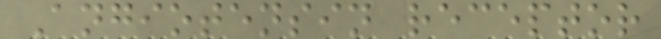Angiotensin receptor
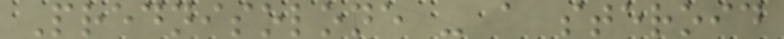Prednisolone - a steroid
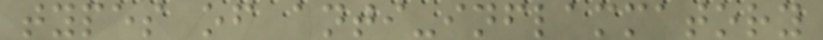types of anti-inflammatory
